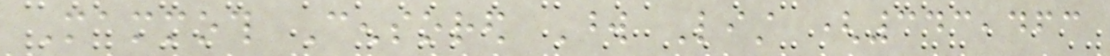Mammoth Censored Word List (343,463
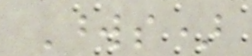Words)
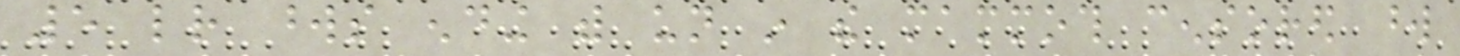5 letter words ending with un in the mammoth censored word
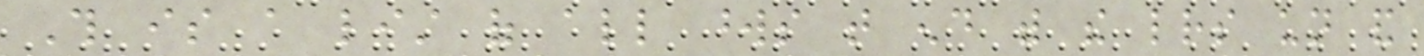This is a list of all words that end with the letters un and
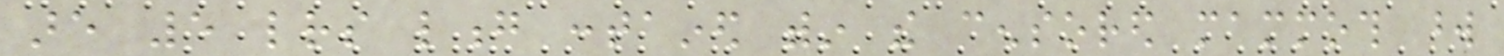are 5 letters long contained within the censored mammoth word
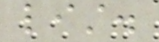list.
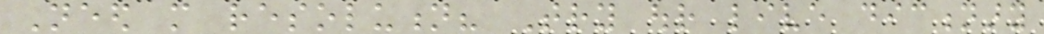Need more resolution? Try our live dictionary
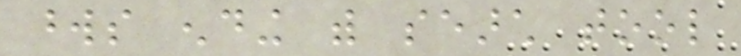words ending with search tool
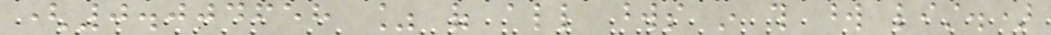(0.004658 % of all words in this word list.)
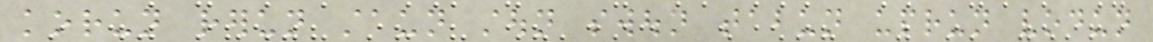korun rerun staun stoun swoun tabun uprun vodun
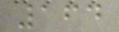164
